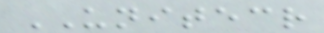UNITECR
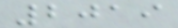2019
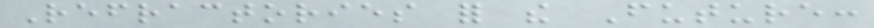Refractories for the Future:
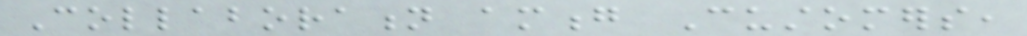Collaboration among Customers,
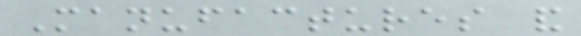Manufactures and
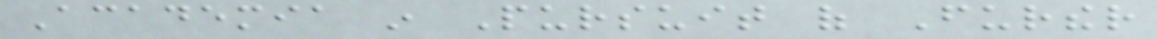Academia in Pursuit of Further
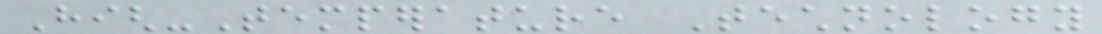High-Temperature Technology
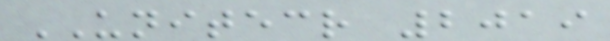UNITECR 2019
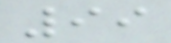99
